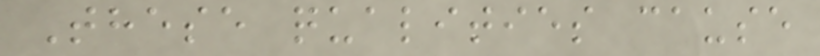These qualities cause
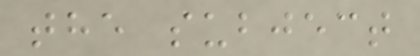the subject
